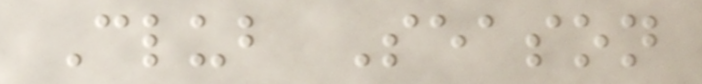Club Season
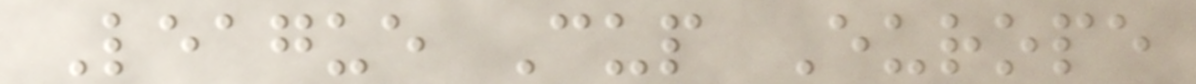League Cup Europe
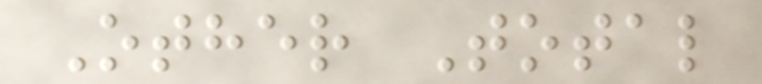Other Total
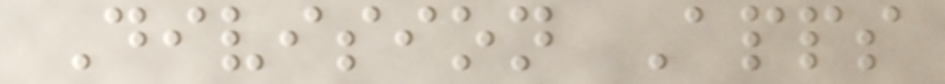Division Apps
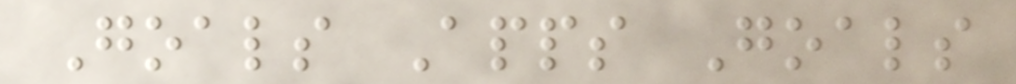Goals Apps Goals
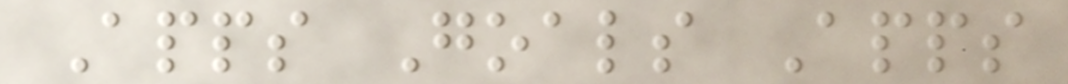Apps Goals Apps
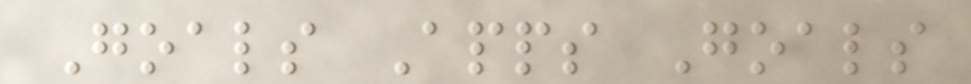Goals Apps Goals
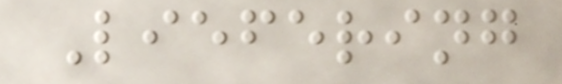Liefering
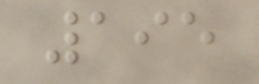195
